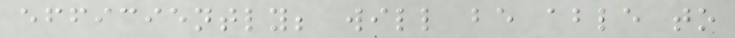efficiently; will be able to
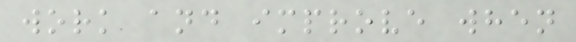work and improve when
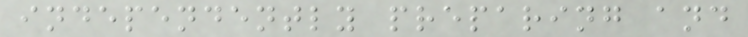independently preparing and
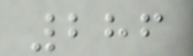286
